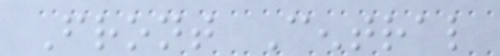Front Central
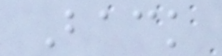Back
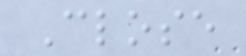Close
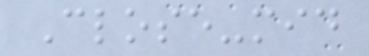Close-mid
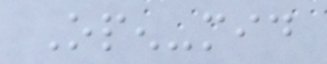Open-mid
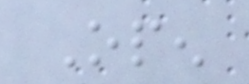Open
